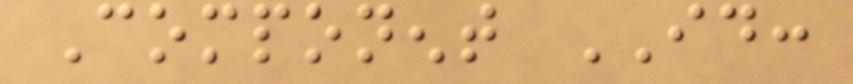Component ID:
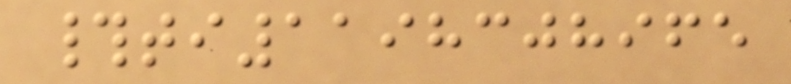#ti1198308965
